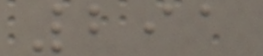291
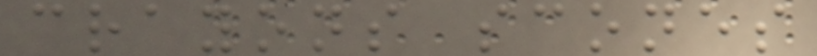crayons scones
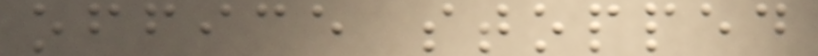office stopped
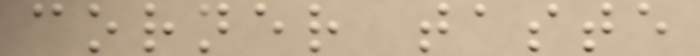corner taste
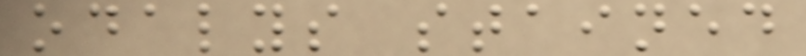odalys stained
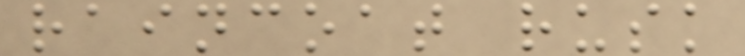raincoat rusk
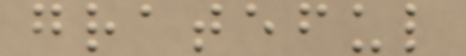grateful
